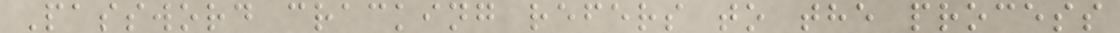Password cracking refers to the process
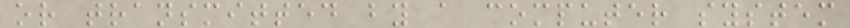or transmitted by a computer system
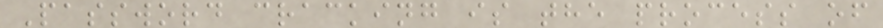Password cracking is the process of
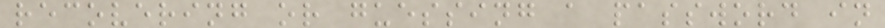recovering or guessing a password in
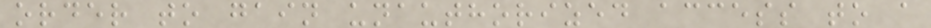order to gain unauthorized access to a
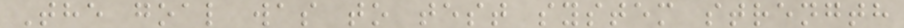The goal was to test system strength
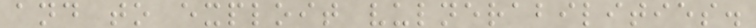and to exploit vulnerabilities.
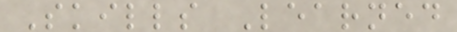Skills Learned
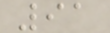91
